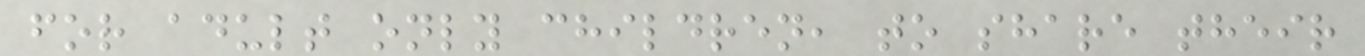for adult only children, to share their
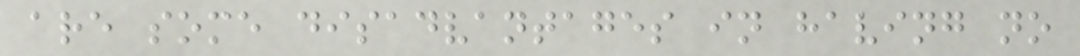are some disadvantages in having no
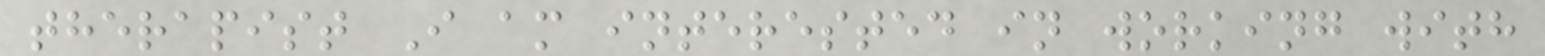therapist I am interested in working with
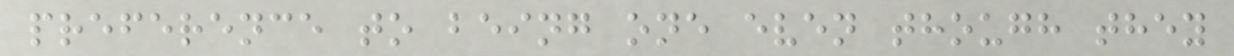preference to being one even though they
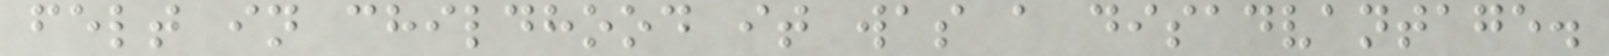felt in childhood it was a disadvantage.
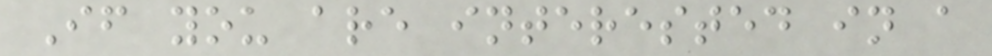If you are interested in a
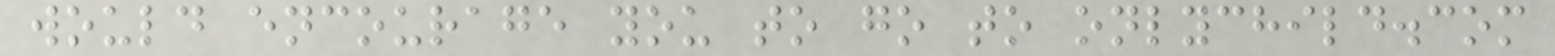would encourage you to go to onlychild.com
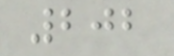202
